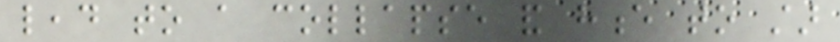lead to a collapse and hence to star
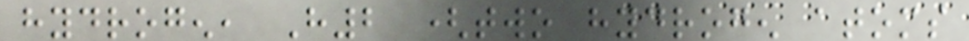hydrogen, H2 (two hydrogen atoms
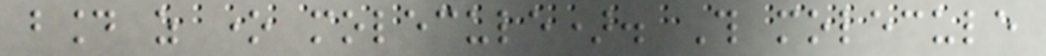bound as one molecule). This molecule
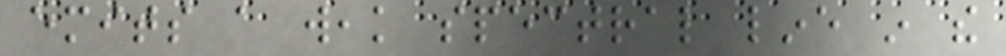emits a weak spectral line in the
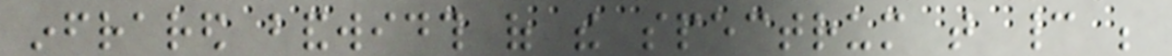infrared bandwidth of the spectrum that cannot be
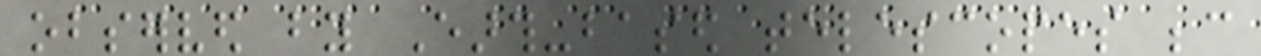observed by Earth-based telescopes because
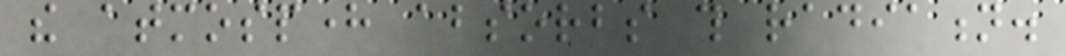the atmosphere absorbs this radiation.
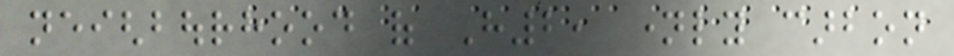neighbourhood of H2, namely carbon
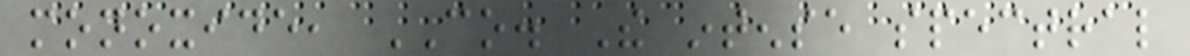monoxide, CO. The intense spectral
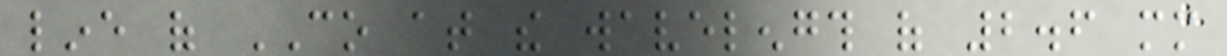line of CO at the wavelength of 2.6 mm
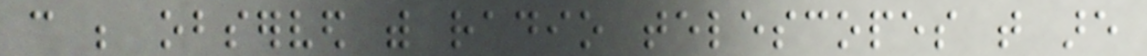can be observed with radio telescopes that are
